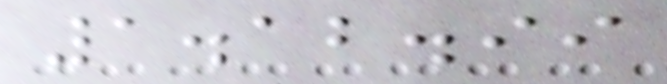1.12.99
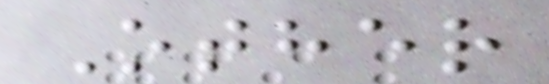Other
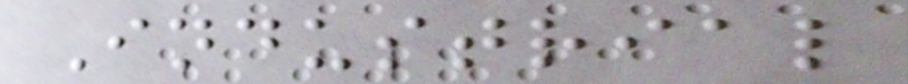Industrial
